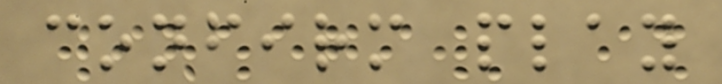confirm play
